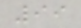99
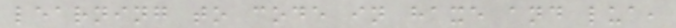learning to code in haxe and lua,
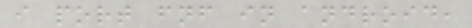i port fnf in android,
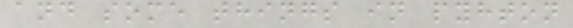and some things in pyhton
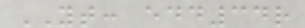YT: edd34r
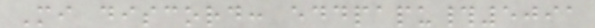Mi discord: eddpapu#5091
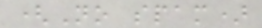(No spam)
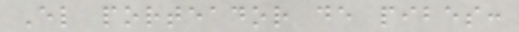El porteador de pibes:
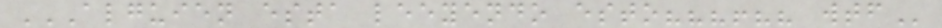ALGUIEN ESTA LEEYENDO ESTO???!?? WTF
